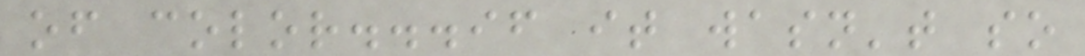of color...if it wasn't so
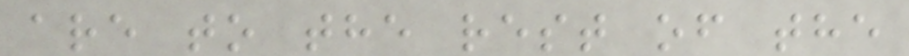are to the rest of the
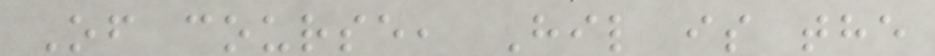Of course, Hil is the
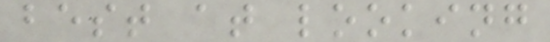best at looking
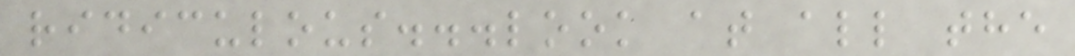ridiculous...look at all the
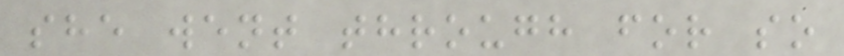she went through for so
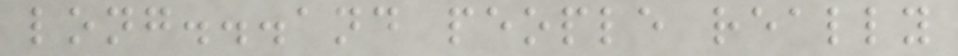long...and people really
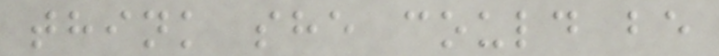think she could be
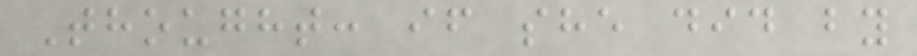Thought: if she did by
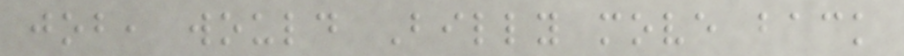job, would Billy move back
